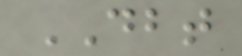DBT
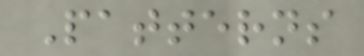Patterns
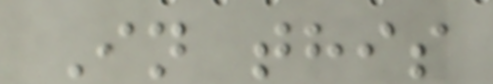In this
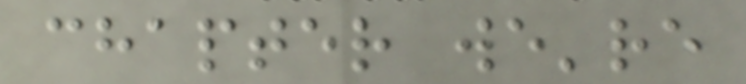chapter we're
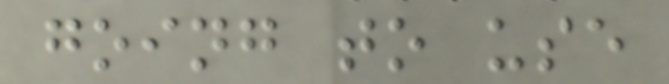going to use
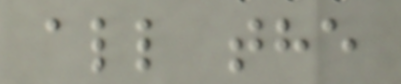all the
